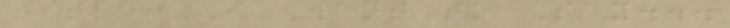title: I Want to Say...
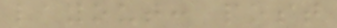layout: post
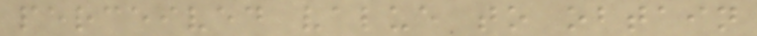perceived value to obtain
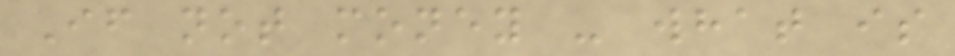If not money - what is
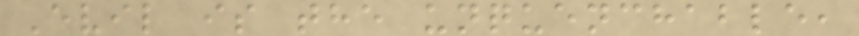Evil is the unquenchable,
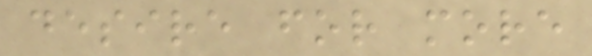desire for more
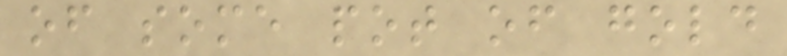of some pot of gold
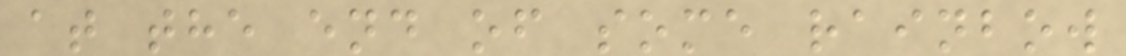at the end of some rainbow
